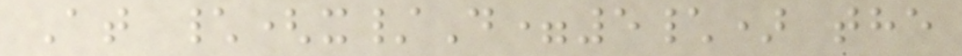At \(x/D=5\) the
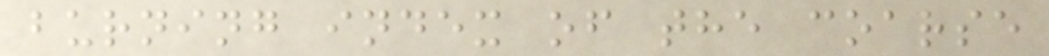burning index of the coarse
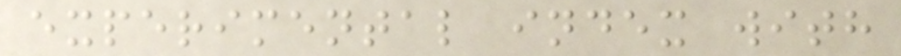experimental index with
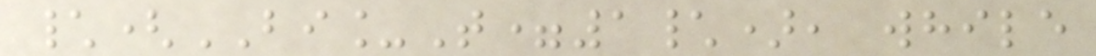\(BI_T=1\), while
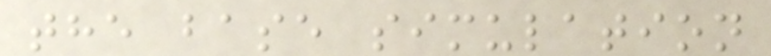the base simulation
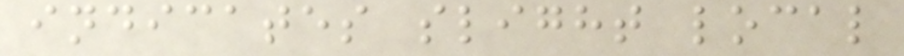indicates slight local
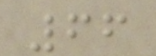66
